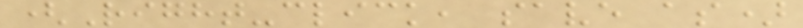(Right-click, save as)
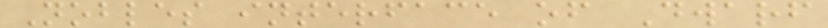Nobles interface of Dwarf
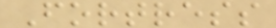Fortress
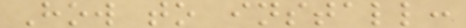How to install:
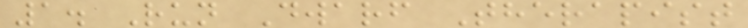1. Run Dwarf Therapist
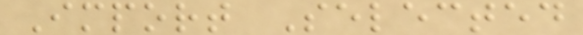Import Selected
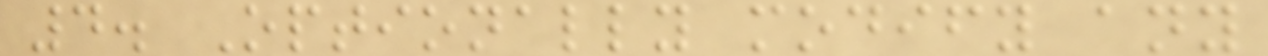4. Optionally modify any
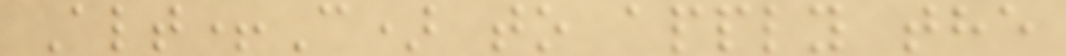Alt+C) to apply the
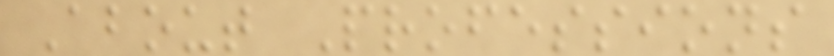About Professions
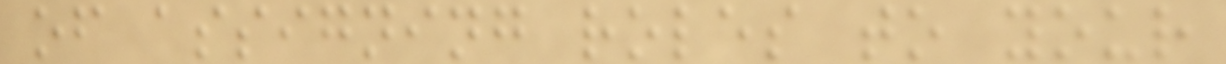of assigning roles to your
